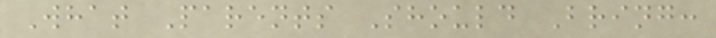What Parents Should Bring:
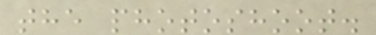the photoshoot.
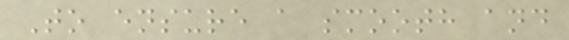To ensure a smooth and
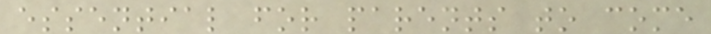essential for parents to come
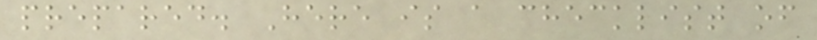prepared. Here is a checklist of
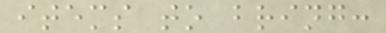items to bring:
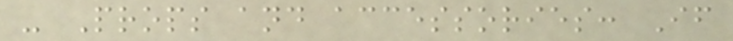- Props and accessories: If
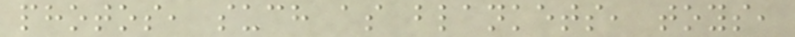photos, such as blankets, toys,
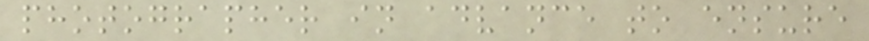photographer in advance to ensure
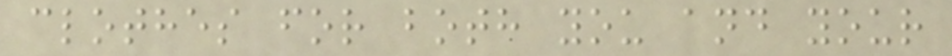clothes for both you and your
